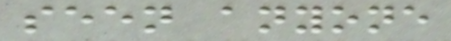seen anyone
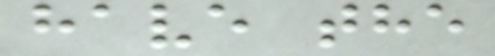have the
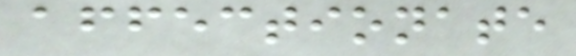affectionate
